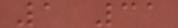1 31
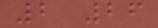2 26
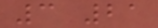3 21
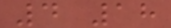4 18
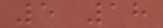5 18
